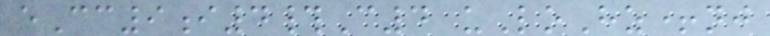eCc9i4#C4 uLoHz+nj
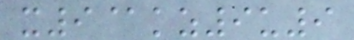x9@kz9u9
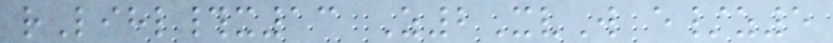rLihl#x13 Z2XvW e/z5
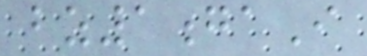bz1gaI
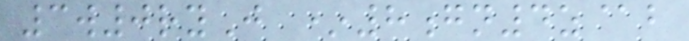3w0ryJ *8gn4z@b
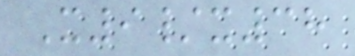X9/x38
